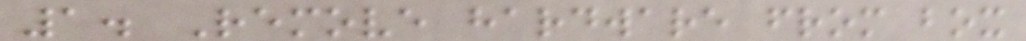1. Remove hardware from box
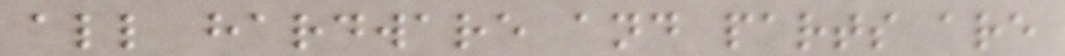all hardware and parts are
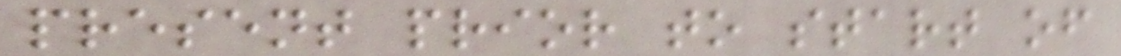present prior to start of
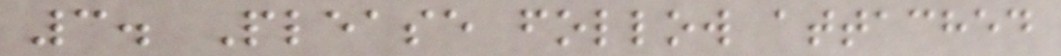3. Please follow attached
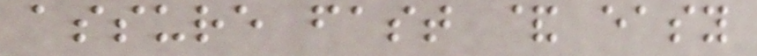assure fast & easy
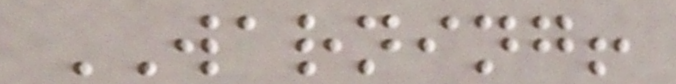WARNING!
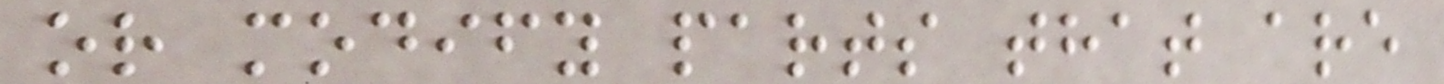or modify parts that are
